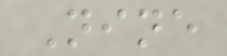Nine
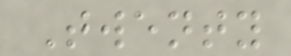Twenty
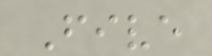Five
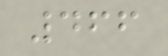466
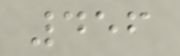456
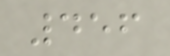456
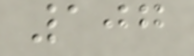107
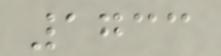1733
